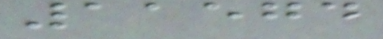11574
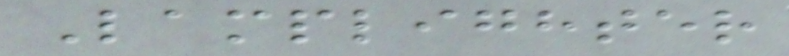Lamplighter
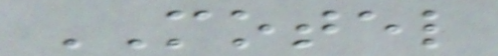MOTEL
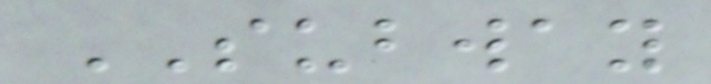SUBWAY
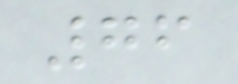76
